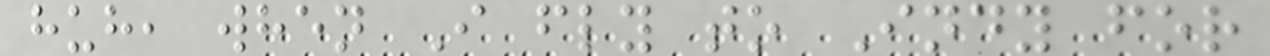huh, when I fly to Indy for
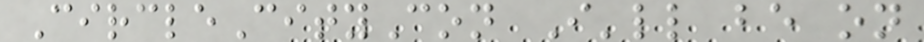CircleCityCon I'll be on
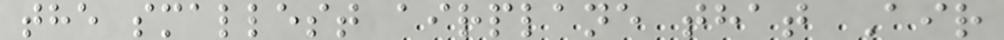the smallest airplane that Air
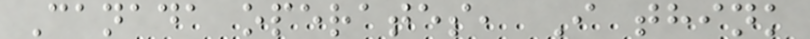Canada operates, I think
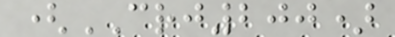(CRJ200)
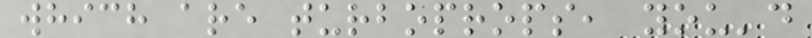which are turboprops, you'd
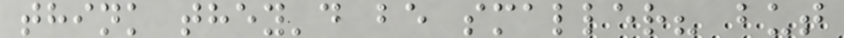think they'd be smaller? but
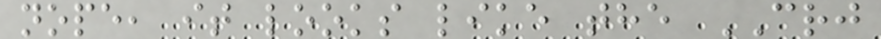nope, it looks like the CRJ
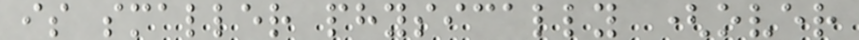is smaller physically (over
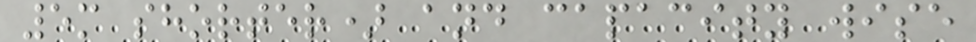5m shorter) and capacity wise
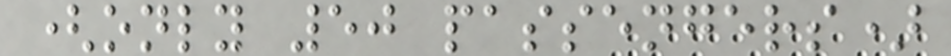(only 50 passengers)
